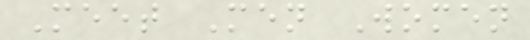Meet Men Women
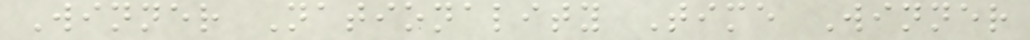Winner Nationality Time Winner
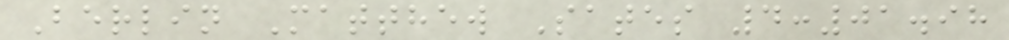Berlin Matthew Sates 4:01.98
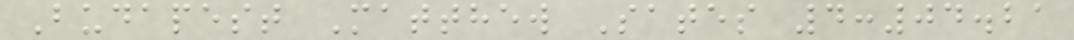Budapest Matthew Sates 4:04.21
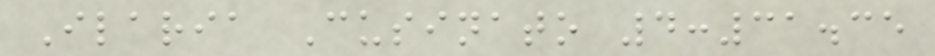Ilaria Cusinato 4:31.35
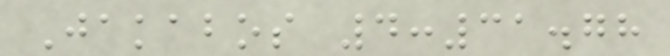Jakabos 4:31.78
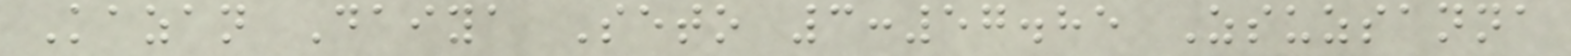Kazan Daiya Seto 3:57.85 Zsuzsanna
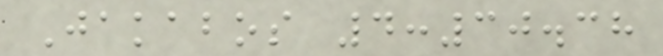Jakabos 4:30.38
